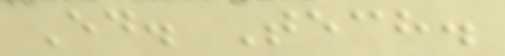Ed. Tech.
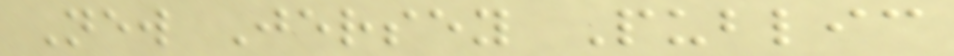New Jersey Public
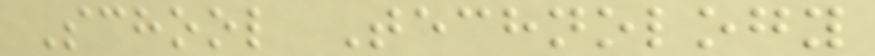School Technology
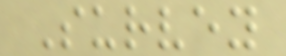Survey
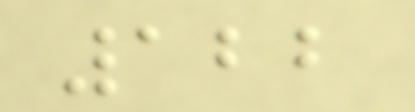122
